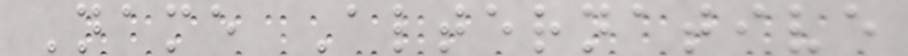Name Alternative
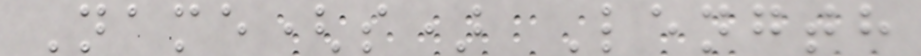Name(s) Length
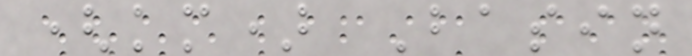(km) Basin
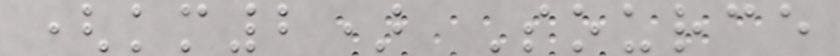(km2) Source
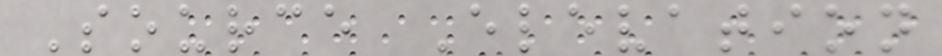Source Elevation
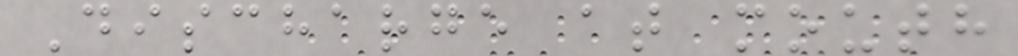Discharge at mouth
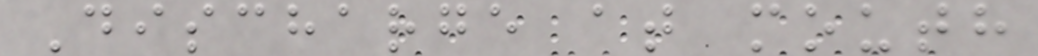Discharge at mouth
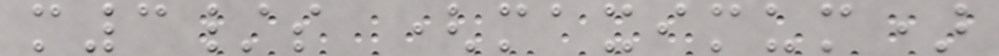m3/s (maximum)
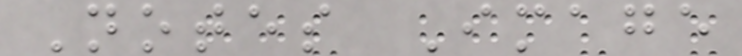Notes Image
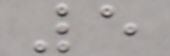5
